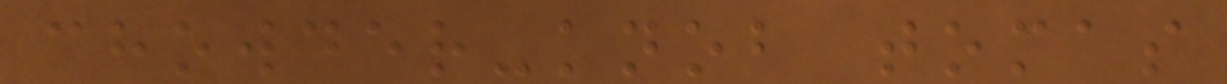chowder-knob tomas
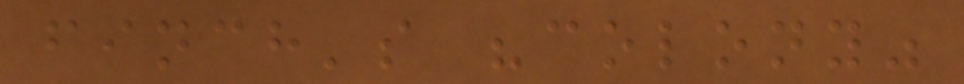finch's "colony"
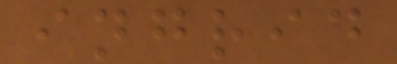ingrid
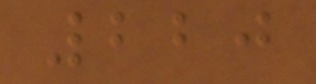220
